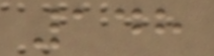148
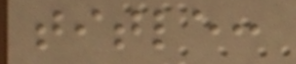title:
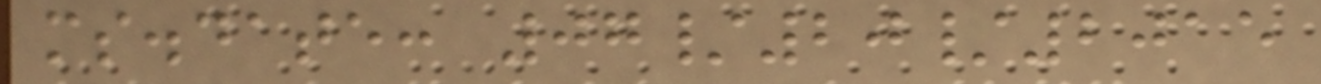ms.date: 07/20/2015
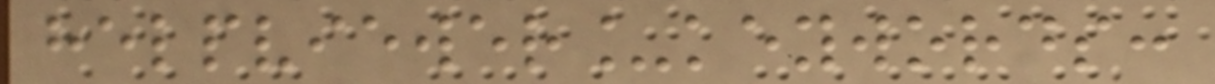helpviewer_keywords:
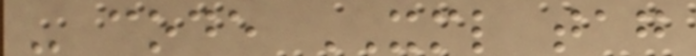- code XML tag
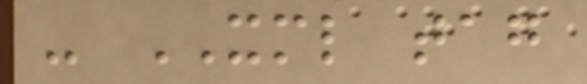- XML tag
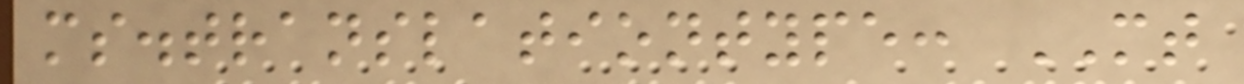ms.translationtype: MT
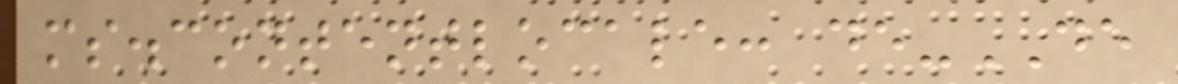ms.contentlocale: de-DE
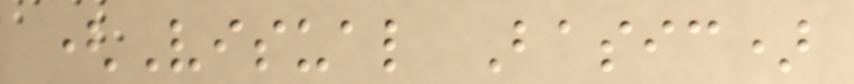(Visual Basic)
